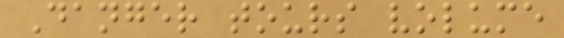Danger tours volume
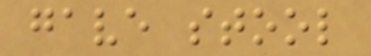gave stool
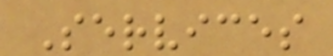Services
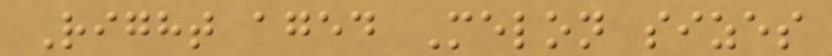Right aged Melon sizes
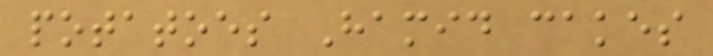potatoes Hamid cakes
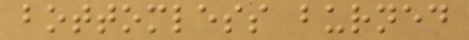bottomless burned
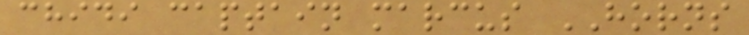chidi captain marcus HORNS
